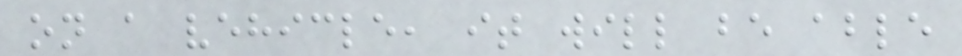on a vehicle, it will be able
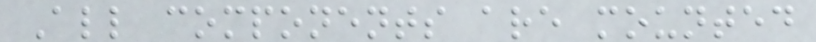All components are mounted
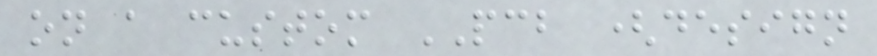on a custom PCB (design
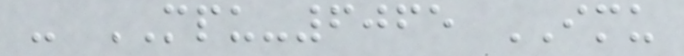- MPU-6065 IMU
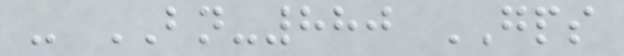- BN-880 GPS
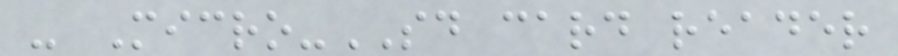- Micro-SD card reader
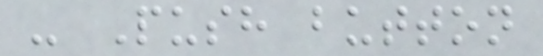- Push button
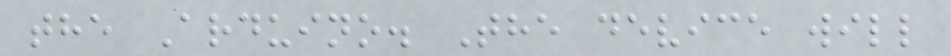the Arduino. The device will
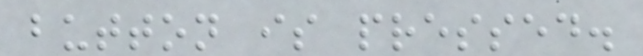button is pressed.
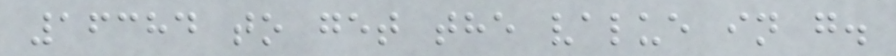16384 to get the value in g.
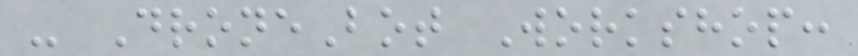- DroneBot Workshop:
